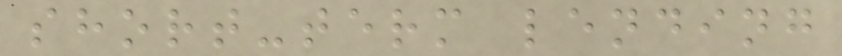short-term lending
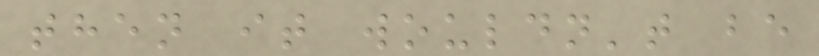then it wouldn't be
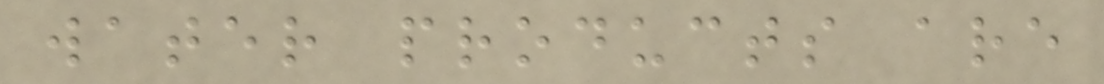water products are
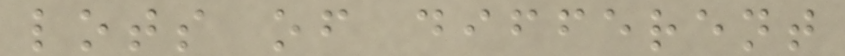lots of different
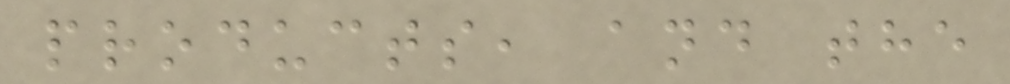products, and the
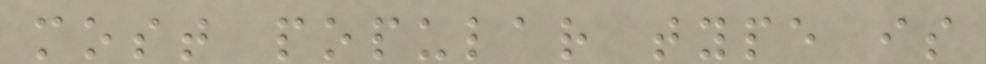most popular type is
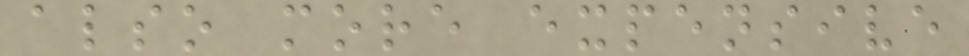also more expensive
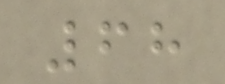68
